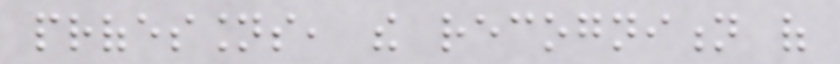professions, the recognition of
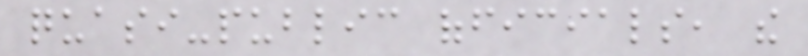quasi-public officials, the
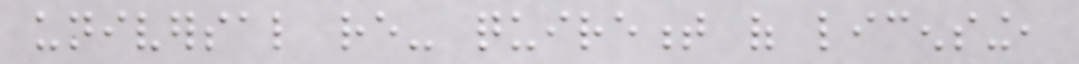universal re- quirement of licensing,
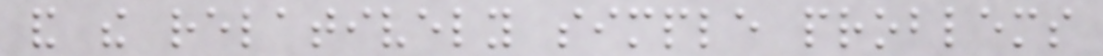and the relatively simple problems
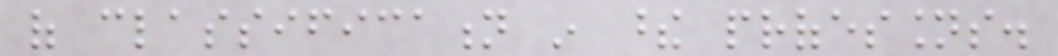of classification in these professions.
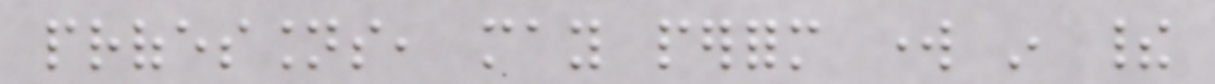professions, may perform work in their
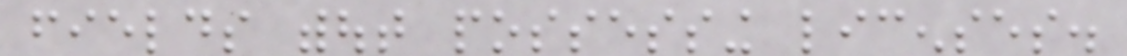fields without possessing licenses.
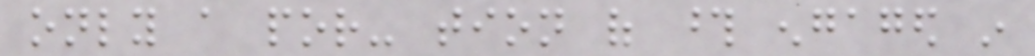only a por- tion of those engaged in
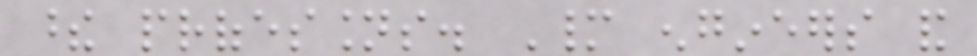these professions. Many engineers and
